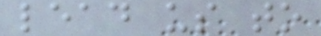lead us to
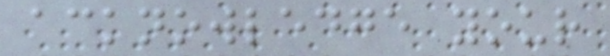acknowledge your
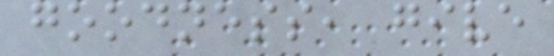goodness, give
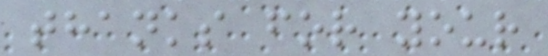thanks for your
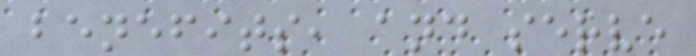benefits, and serve
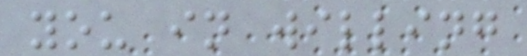you in willing
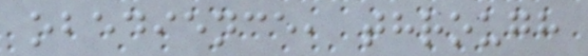obedience, through
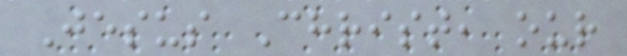Jesus Christ, our
